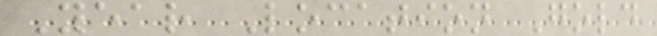Year Location Gold
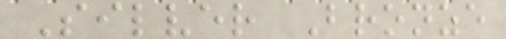Silver Bronze
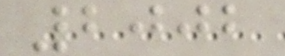2002
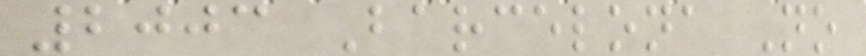2003 Barcelona No
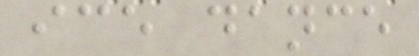ice dance
